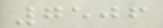7506
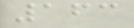163
